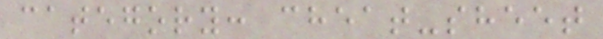category: cheat-sheet
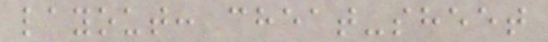layout: cheat-sheet
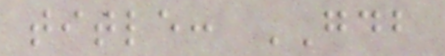title: GDB
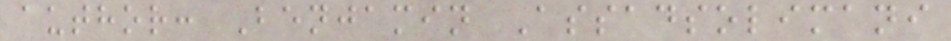author: Benjamin Assadsolimani
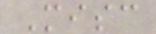Misc
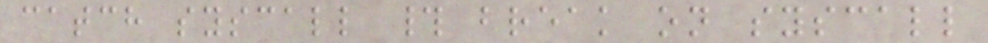catch syscall # break on syscall
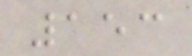153
